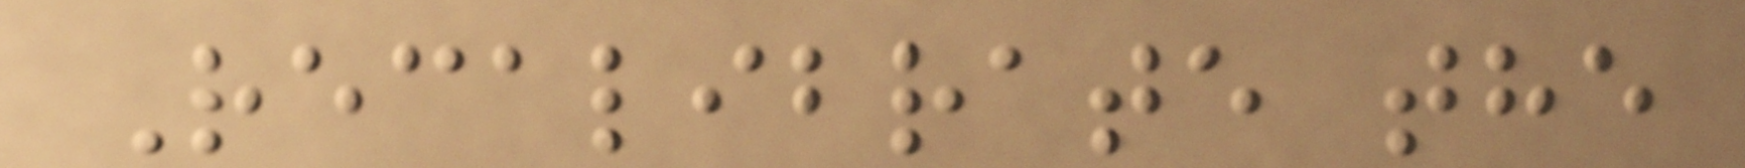Recalibrate the
